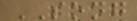SONG
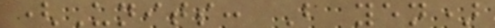(Units: B yen)
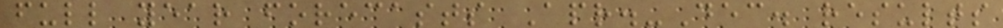full year forecasts Apr.-Dec. results
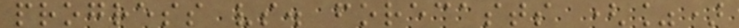progress vs. forecasts (%)
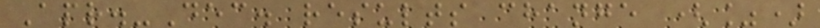Apr.-Dec. results change (%)
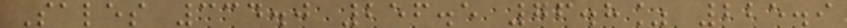Sales 334.0 256.5 76.8% 225.9
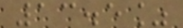13.5%
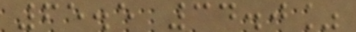65.5 34.0%
